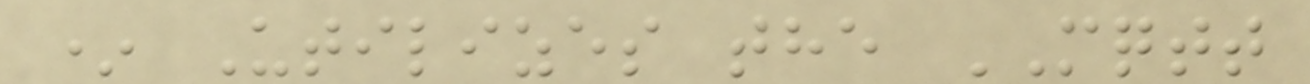* Utilizes the MQTT
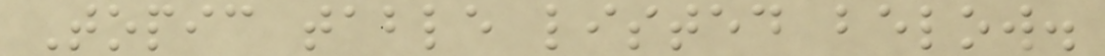Topic table listed below.
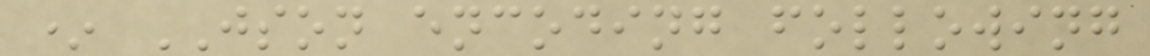* JSON encoding following
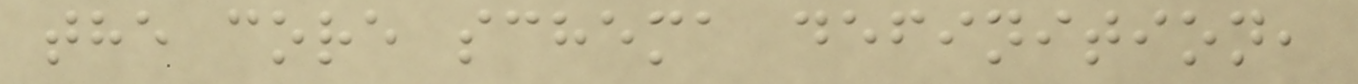the core schema definition,
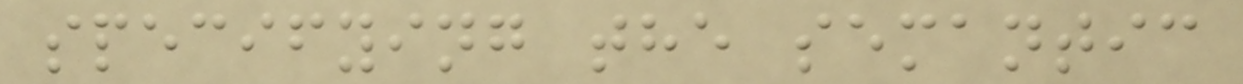specifying the semantic
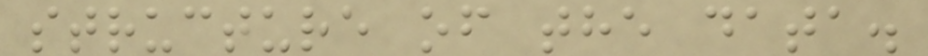structure of the data.
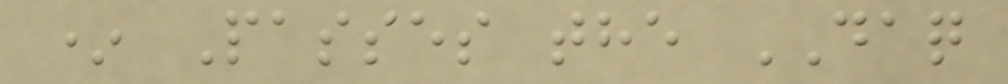* Passes the DAQ
